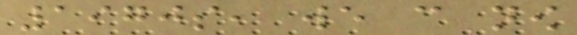1970s, we can now
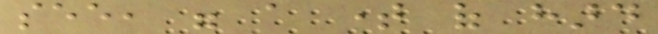see, were a time of hard
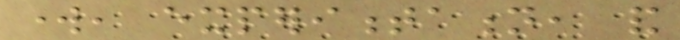work, experimentation, and
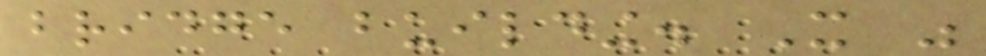bridge building. It was
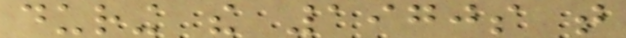during the 1970s that
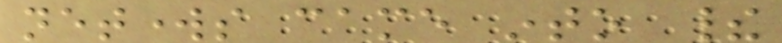networks came into their
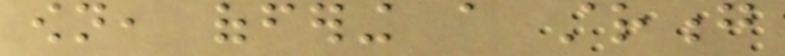own, offering a strong
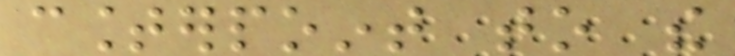counterpoint to the
